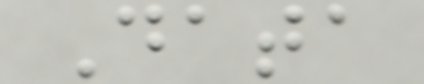Data
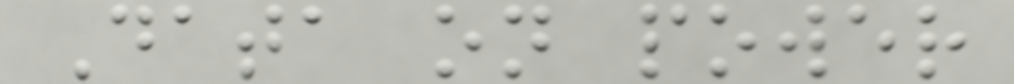Data on power
